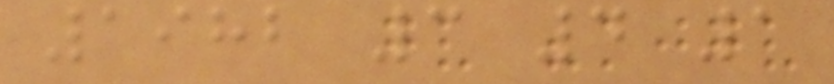1982 3 4 1
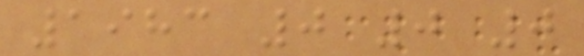1983 0 0 0
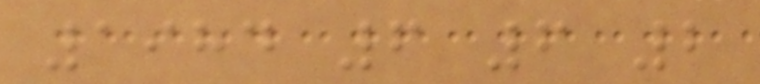1984 6 6 2
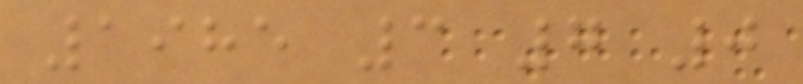1985 3 7 0
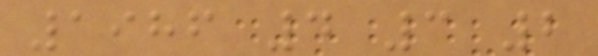1986 4 3 2
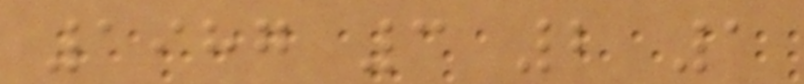1987 3 2 1
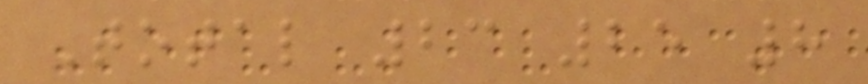Total 23 25 8
